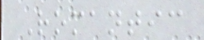Romantic
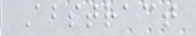Abstract
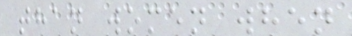than women when
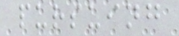pursuing
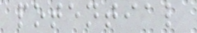potential
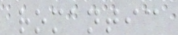romantic
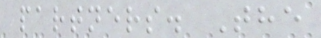partners. The
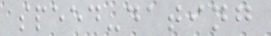speed-dating
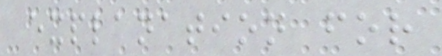explanation for
